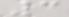3
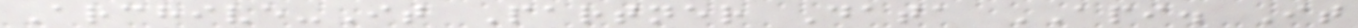Archive-It Partner Data API. It
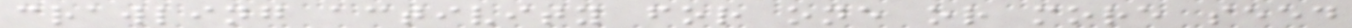crawling activity for one or more seed
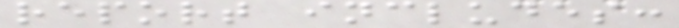report includes:
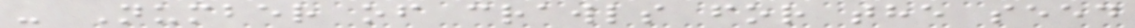- Number of crawls for the seed
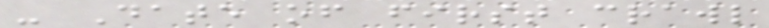- Date of first crawl
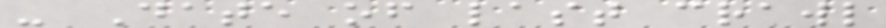- Date of last crawl
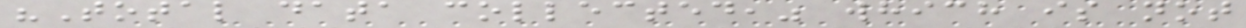"Total data collected," which is not
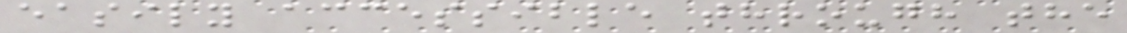easily accessible through the
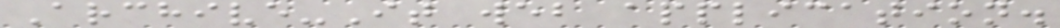Archive-It web application.
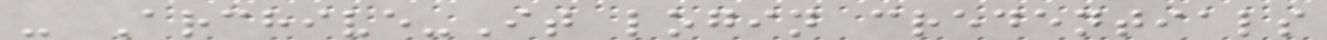- Archive-It login credentials
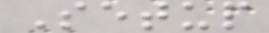Setup
